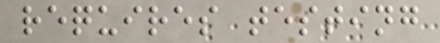requires testing
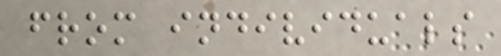from individuals
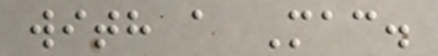with a Mac.
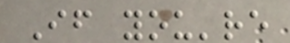If you're
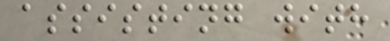assisting with
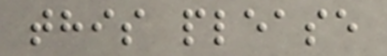this please
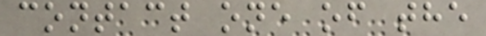contact one of the
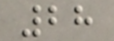28
